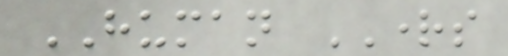HUMAN RIGHTS
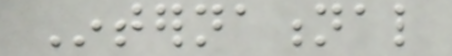International
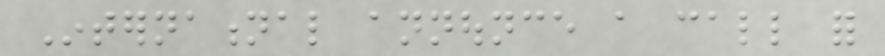International announce a call for
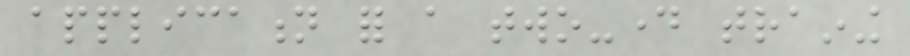application for a two-day training
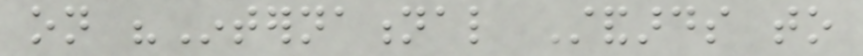on "International Standards to
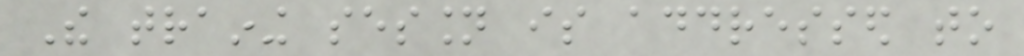The training session is addressed to
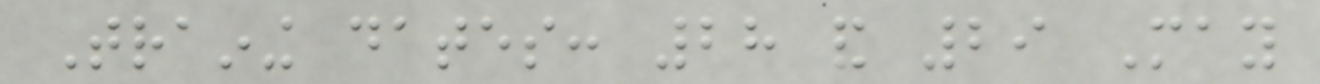Training dates: 28 and 29 May
